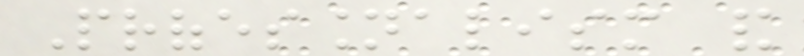Professionalism and
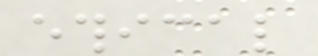ethical
